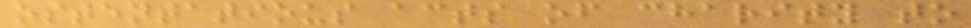ostentatious acts of charity to
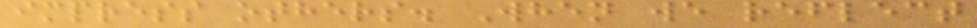impress others. When we reflect
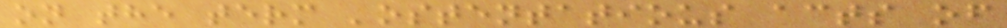on the term 'ostentatious acts of
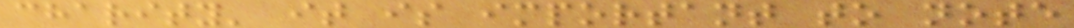charity' it is important to note
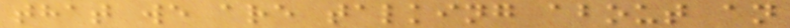that we are talking about an
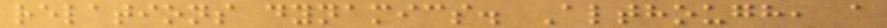relations dynamics. Although, a
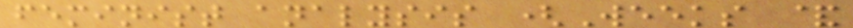feminist analysis (Weeks &
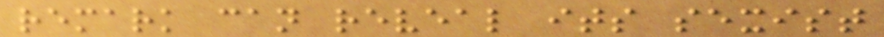remark can reveal its sexist
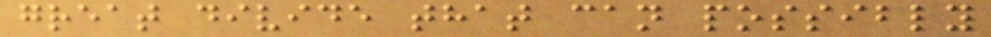great divide that can possibly
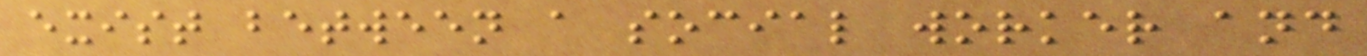exist between a social worker and
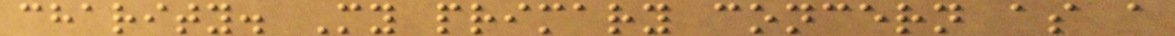charity. My primary concern as a
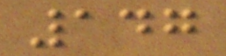147
